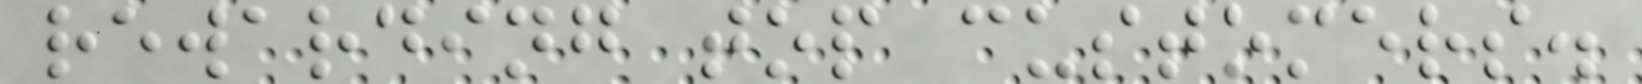rewarding top customers.
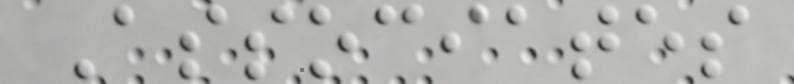Associates
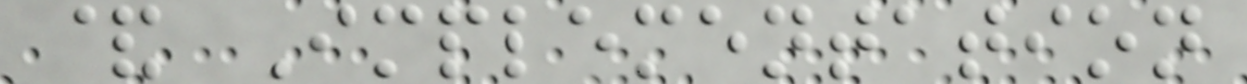& Implementation
